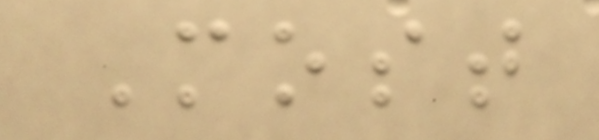Most
